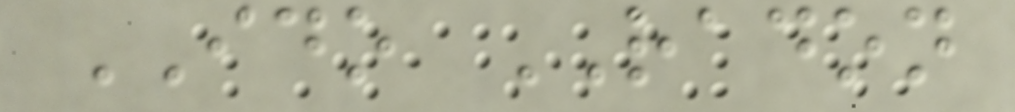IDO RADON
